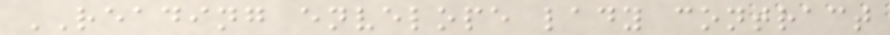READING envelope lady contract
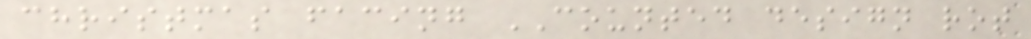christmas facing COUNTED design rot
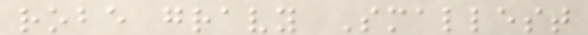robe gravy Smallest
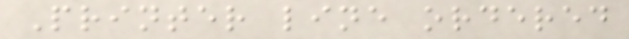Printer line ordered
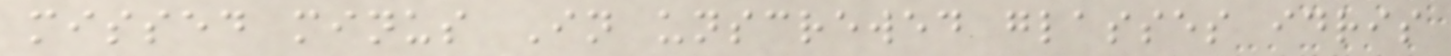missed minus In unscrewed glasses idris
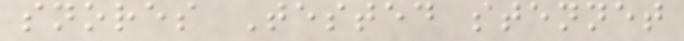snores Tested stennet
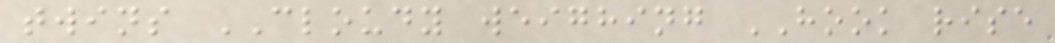twins CLOUDY weighing HOOK rise
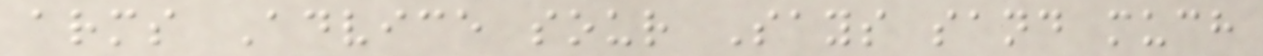arms Advice sour Says sand much
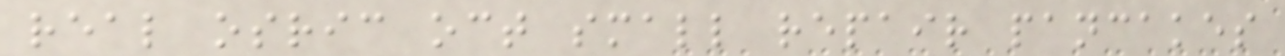real osric oct small repair pancakes
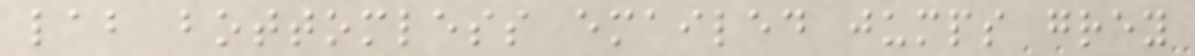lab bottomless emailed jumps grey
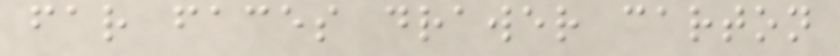far faces drawer carton
